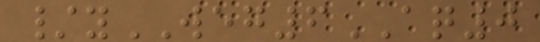/yWEG6AQ0
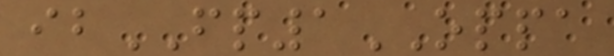ibFP1OPPA
